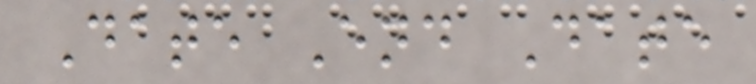Date End Date
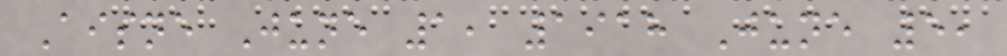Aisne June 1, 1918 June 5,
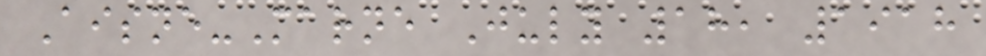Aisne-Marne July 18, 1918
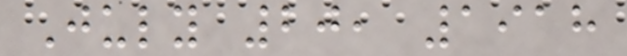July 20, 1918
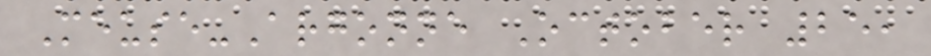Meuse-Argonne October 25,
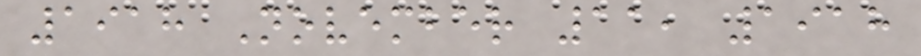1918 November 11, 1918
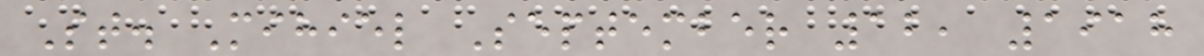St. Mihiel September 12, 1918
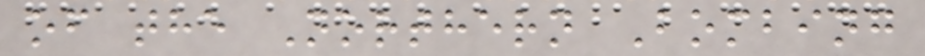of the Northern Bombing
